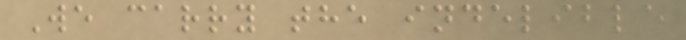We carry the indelible
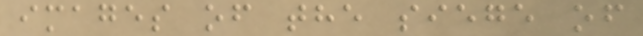images of the siege of
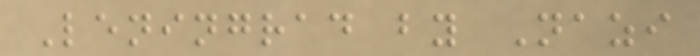Leningrad by Nazi
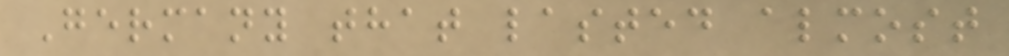Germany that lasted almost
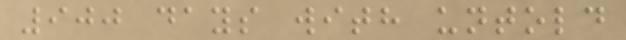900 days with untold
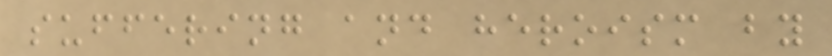suffering and heroism by
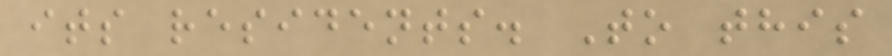its residents. To this
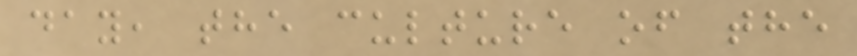day, the culture of the
